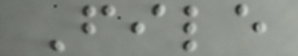File
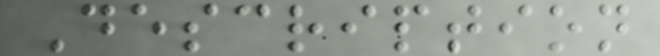Description
